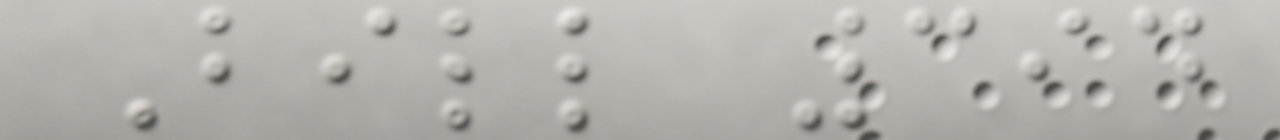Bill 394
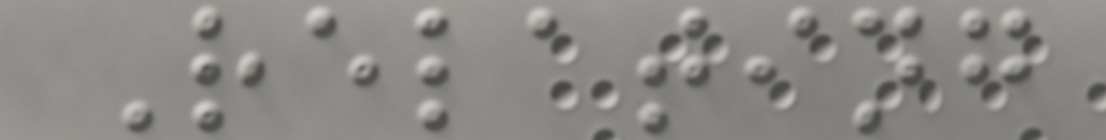Relating
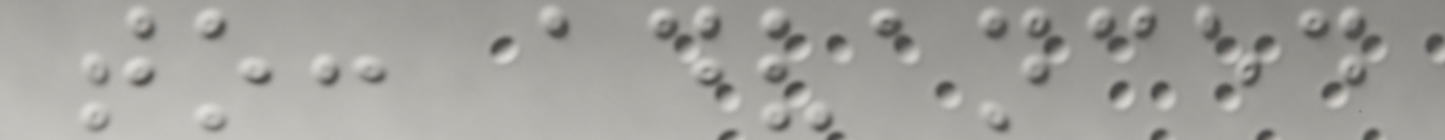to: advanced
